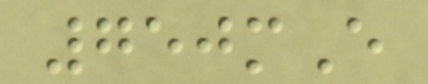750mE
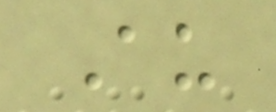Au
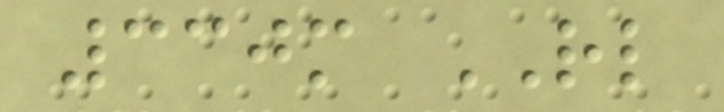330m RL
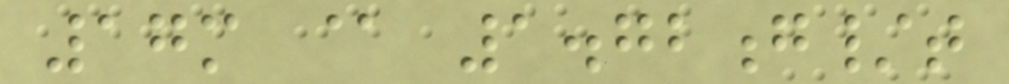17m @ 1.72g/t
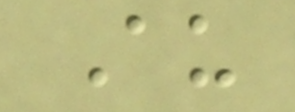Au
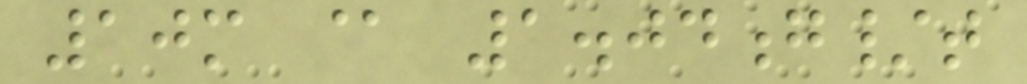10m @ 1.04g/t
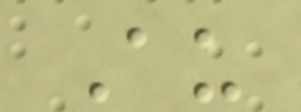Au
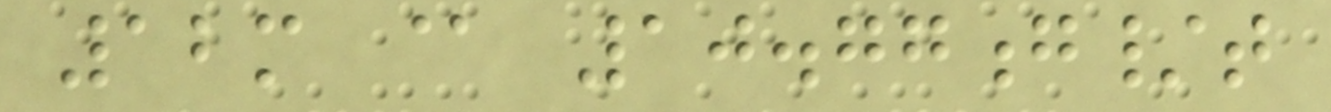12m @ 10.77g/t
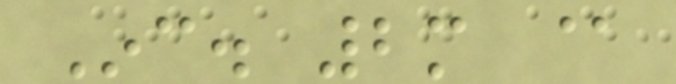Inc. 2m @
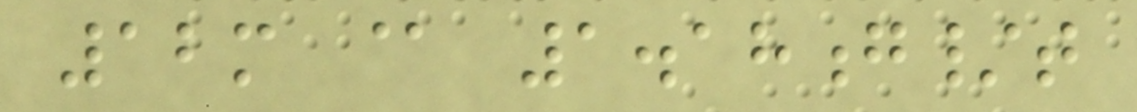12m @ 1.18g/t
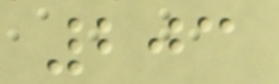203
